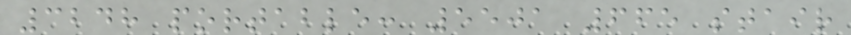3248 portable: 5501 665 stair
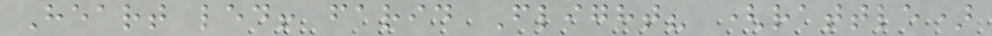Heart led! farid Flight? (rattle)
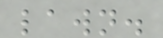lawn.
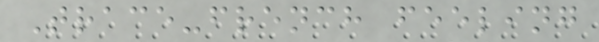Trace-french feeling
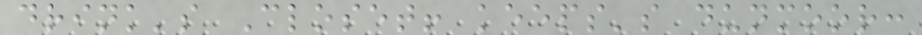drink's Closet! keeps's dunmoor:
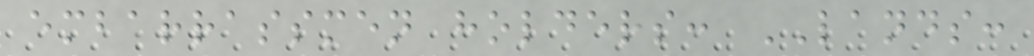embarrassmen holders: LANDS:
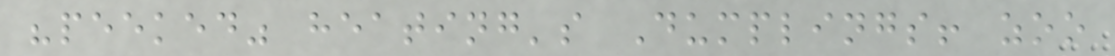"peeked" heating's Dumplings! zoo
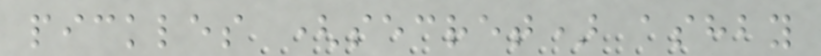pickles (secret) ashby
